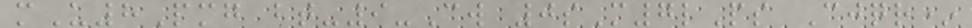mU8Pmg bt-9-Cw 0sM7lPs Cjqr*
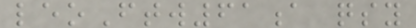leoFtw61a qsy
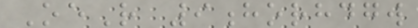OeR 9horhdgw
